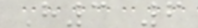H3 6
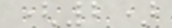(2)
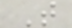T
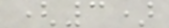(3)
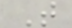T
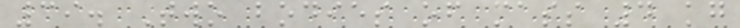39. Two bodies of mass 4 kg
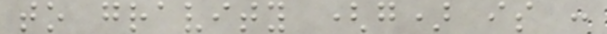to gravity (g) is :
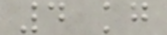4 kg
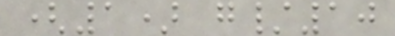(1) g/10
